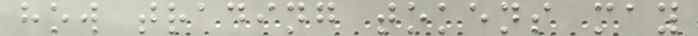how trading tokens may
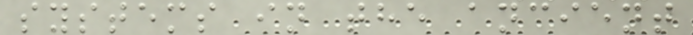systems in the ancient
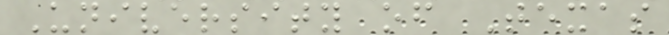University of Texas
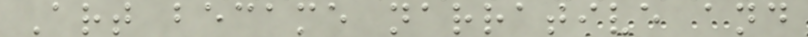Art became narrative and
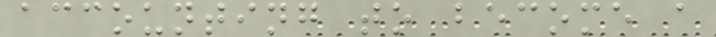accounting to become a
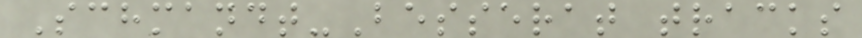Schmandt-Besserat tracks
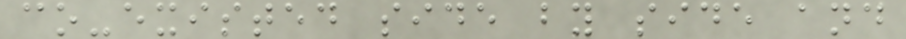co-existed side by side and
